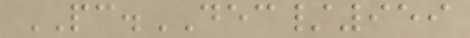PC.DEC/959
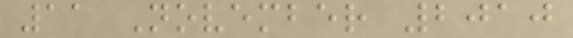11 November 2010
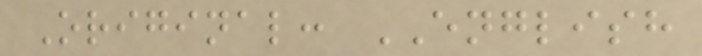Original: ENGLISH
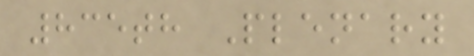835th Plenary
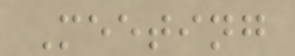Meeting
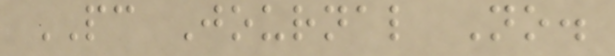PC Journal No.
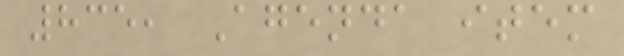835, Agenda item
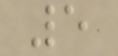5
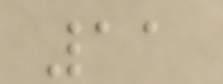11
